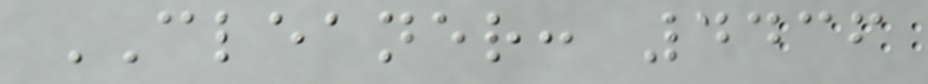CLEANER: 4436
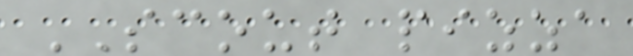SCOUT pizza
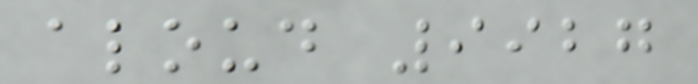aloud 9927
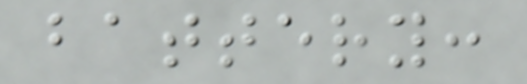battery:
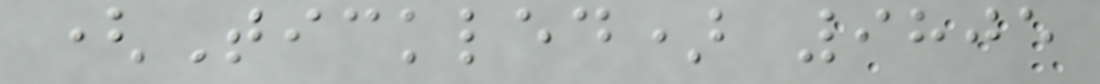(Tickled) 9805
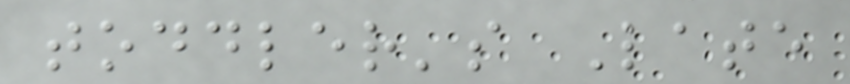toddler's Late
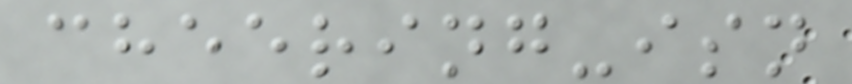cheering-isn
